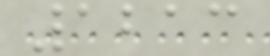1213
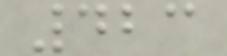423
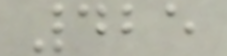425
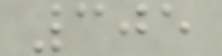305
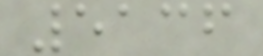5136
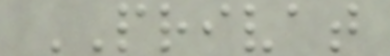PRIVAT
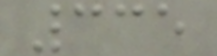335
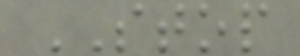STOP
